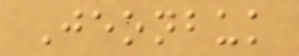Jeonbuk
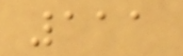111
